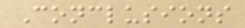Conclusions
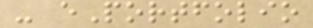- ePortfolio
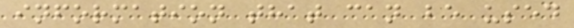information that can be used
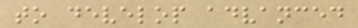to develop advanced
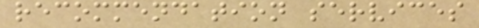recommendation services
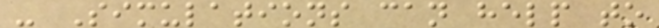- Simulations can help to
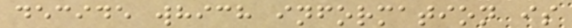decide which information is
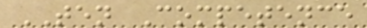TEN Competence
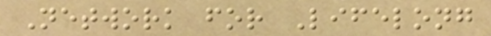Network for Lifelong
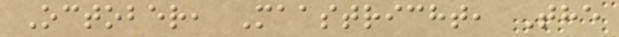October, Maastricht, The
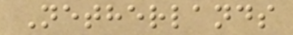Netherlands
